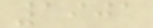1901
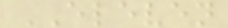ELEVEN
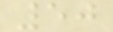50
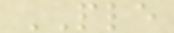PLE
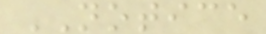NOTICE
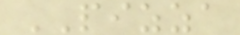PIZZA
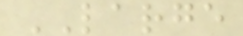LARGE
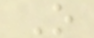O
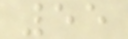55
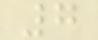7
